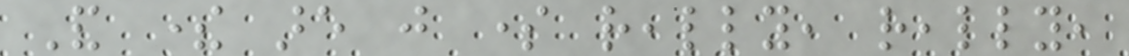And there are just some really, really,
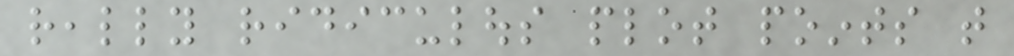really ridiculous plot points that
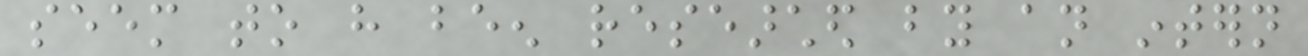seem to have been researched by an intern
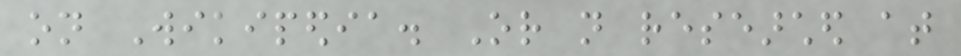on Wikipedia. Or not researched at
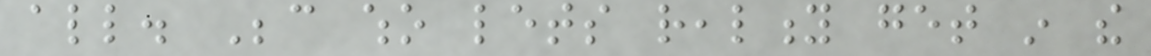all. Because who lets reality get in the
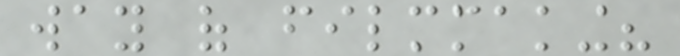way of filmmaking?
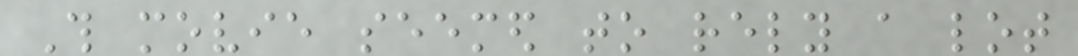This movie seemed to rely a lot
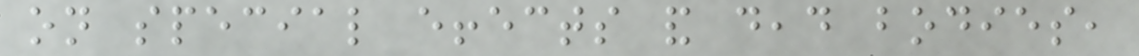on special effects and dead bodies,
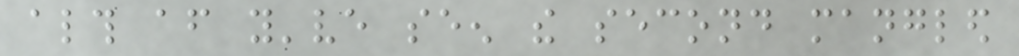although after you've seen the second mangled
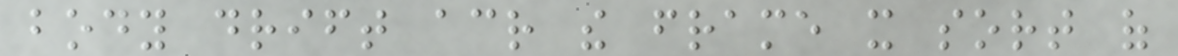body drift across the frame it sort of
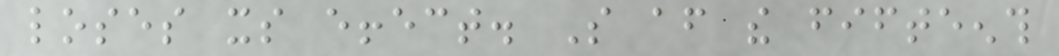loses its effect. So after the fifteenth
